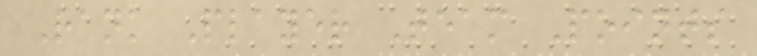Rank Player Team Points
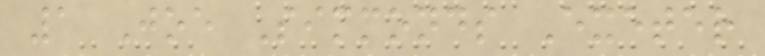1 Joe Simmonds Exeter
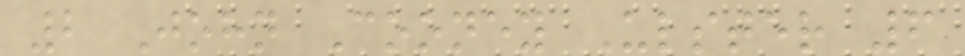2 John Cooney Ulster 6
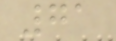71
